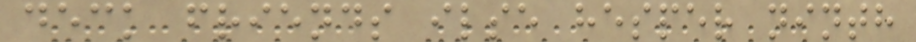deck friends ilse hesper ninth
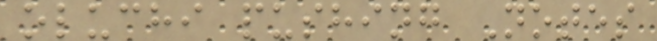oluchi pushing Notes
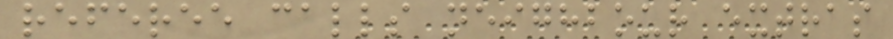referee calls neighbour extras
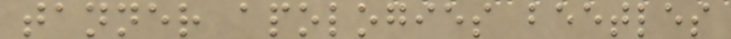tanner apologies beetles
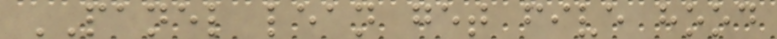PANEL lean get five hood
